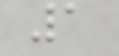1
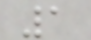1
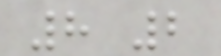8 2
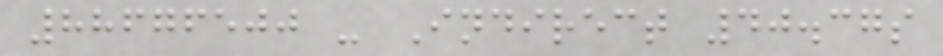88676500 - Indirect 40.37s
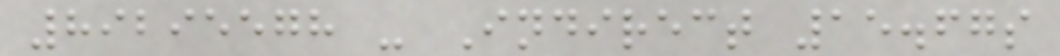89295578 - Indirect 15.67s
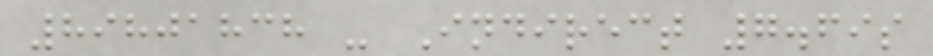89801838 - Indirect 7.69s
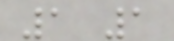1 1
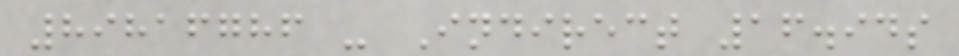89816786 - Indirect 16.94s
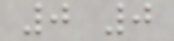0 0
